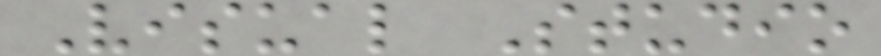Visual Studio
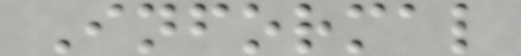Informal
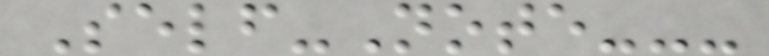Self-Note---
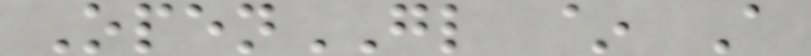OpenGL ~ A
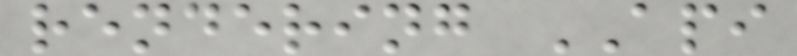rendering API
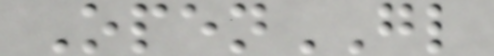OpenGL
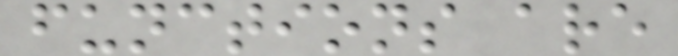functions are
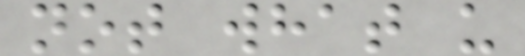not what u
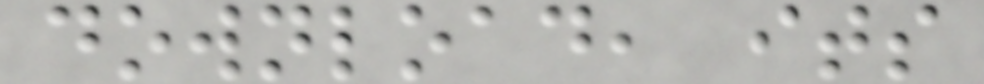download, its
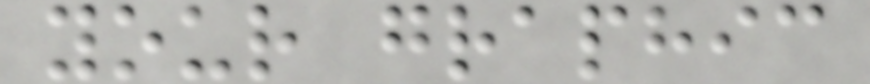your graphic
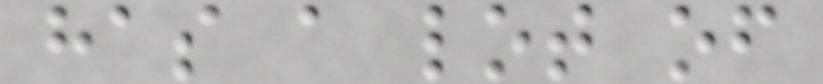has a lot of
